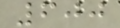600
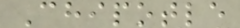Chipotle
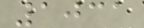1031
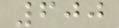600
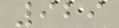929
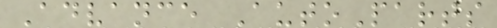Advance AutoParts
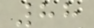88
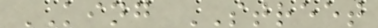KING STREET
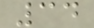34
